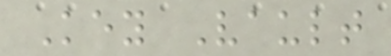Key Vault
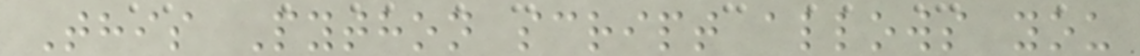This Python script allows you
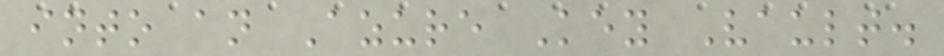into an Azure Key Vault.
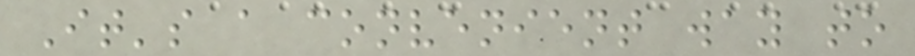It's a convenient way to
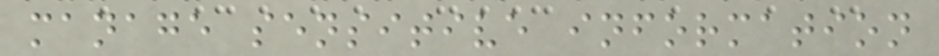manage sensitive information
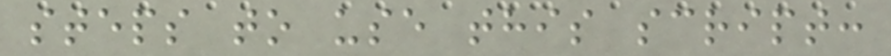steps to use this script:
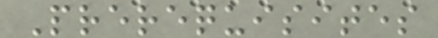Prerequisites
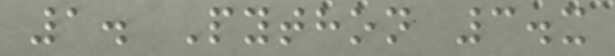1. Python 3.x
